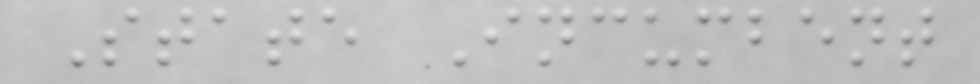State Incumbent
